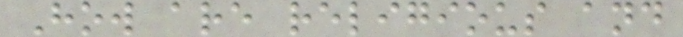How are religious and
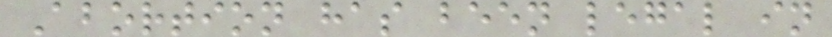Abortion has been legal in
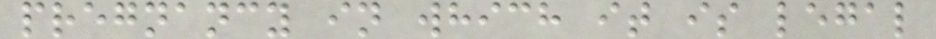pregnancy in which it is legal
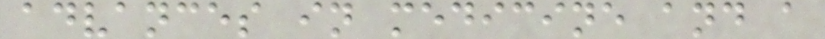advances in medicine and a
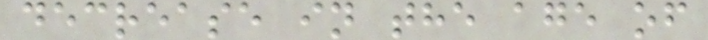decrease in the age of
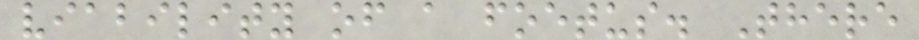viability of a foetus. There
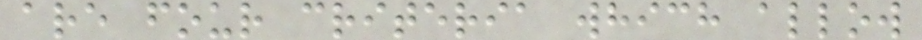are four criteria which allow
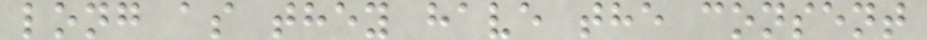long as they have the consent
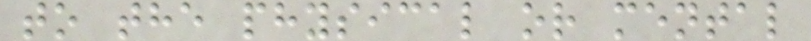to the physical or mental
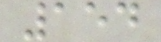154
